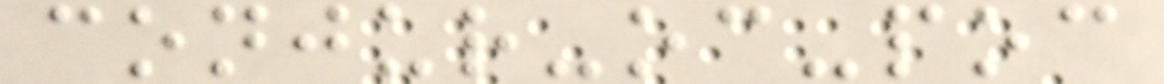conjur-oc-poc
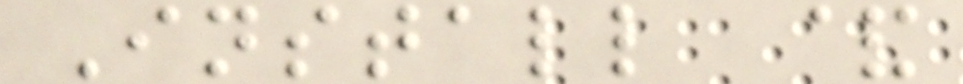Install &
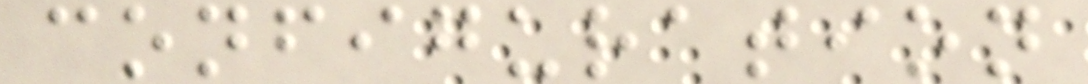configuration
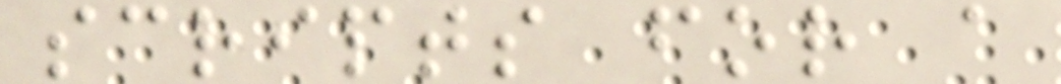scripts for a
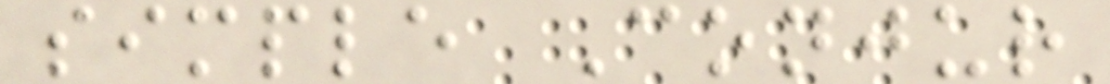simple Conjur
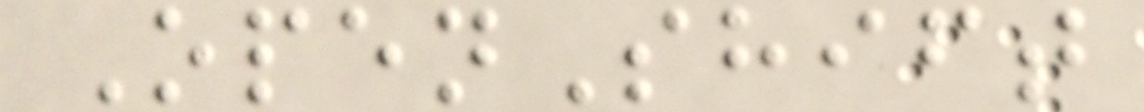OpenShift
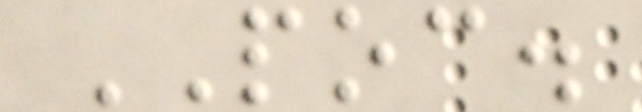POC.
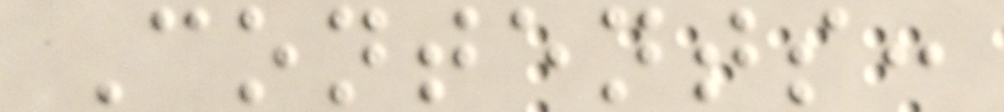Contents:
